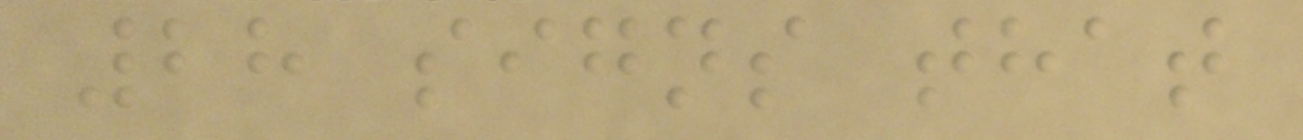28 signs that
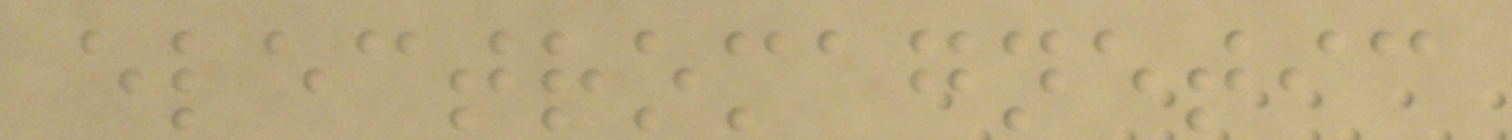electromagnetic
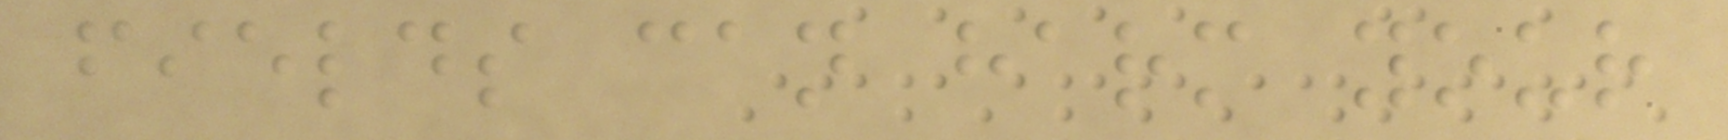fields can harm your
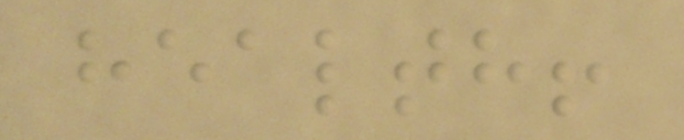health!
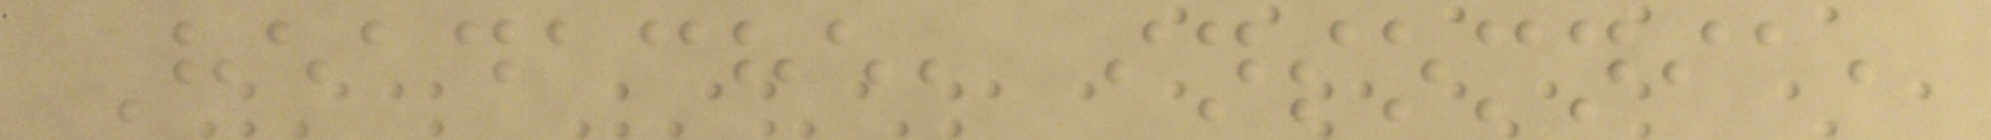Headache, insomnia,
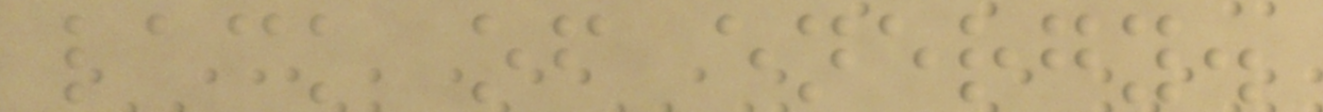lack of energy.
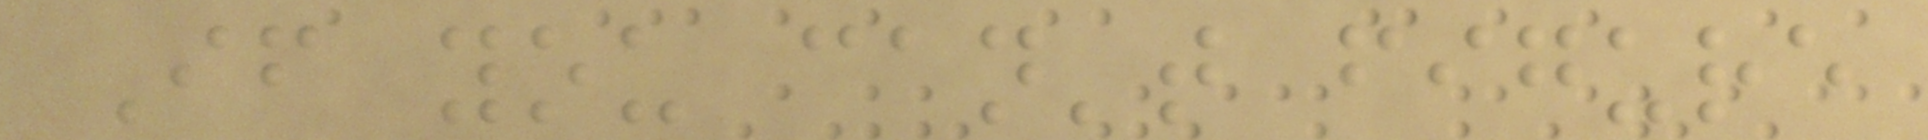If you can't figure
